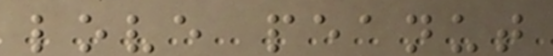love peanut
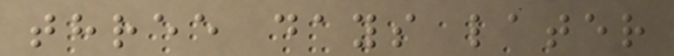three days later
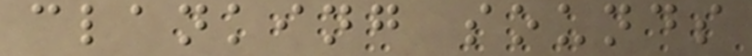clanking sounds
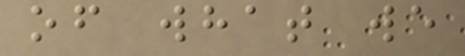of what we
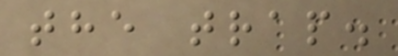the trap.
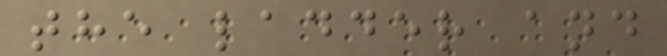the ladder and
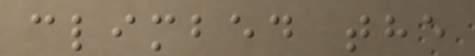climbed the
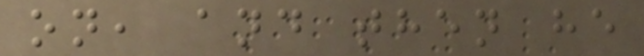on, and then he
